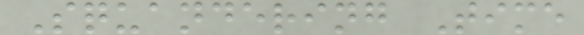Squandering Time
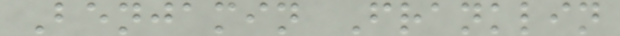Benjamin Franklin
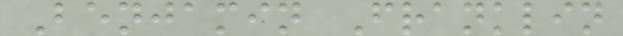Benjamin Franklin
